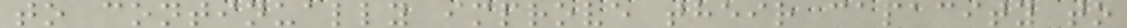to continually improve their capacity to
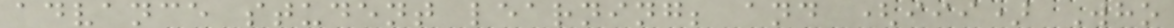advance student learning; and (iii) Who
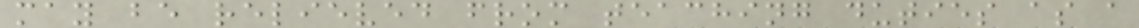may be relieved from teaching duties as a
